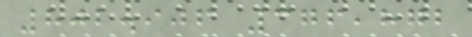802.906 376,872
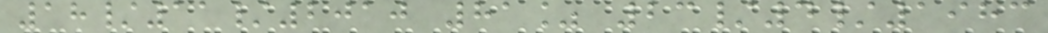18/11/2010 81% 23/4/1983
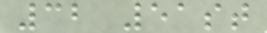32 51st
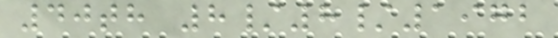40th 8/8/1972
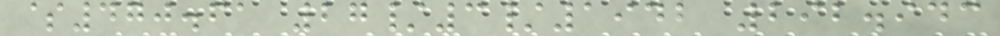$470.61 27/3/1942 292.943
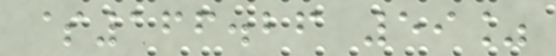$166.26 59%
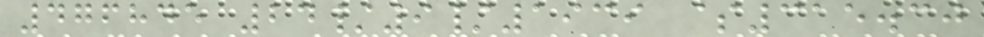476845 24/9/1939 $315.30
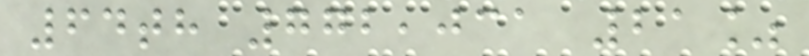64th 772,031 21%
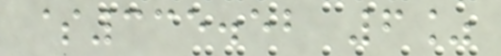$335.52 6%
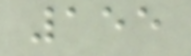155
